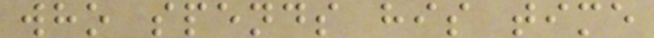who spends his time
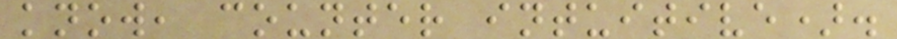know, counter intuitive).
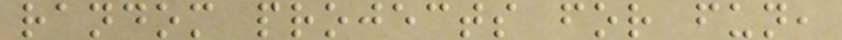random projects for fun,
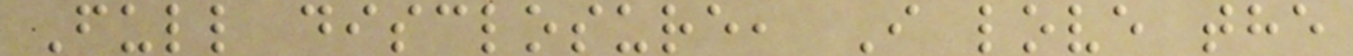Full disclosure, I love the
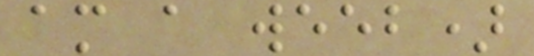am a weeb)
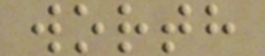worth
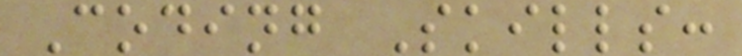Coding Skills:
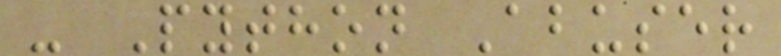- Python Abuser
